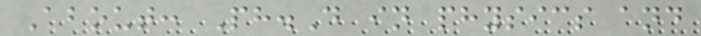About: Ph.D in physics and
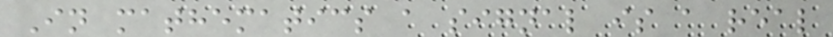In mathematics a signal is a real
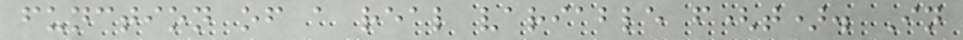function of a real variable f(t). In
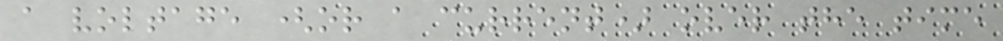a voltage (or a current) over the time
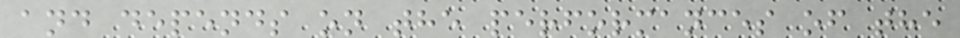and depends on the performances of the
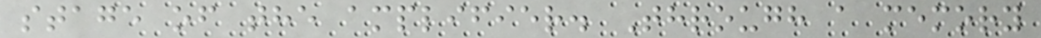stage of the amplifier. Through a memory
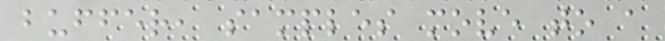buffer, samples move to a
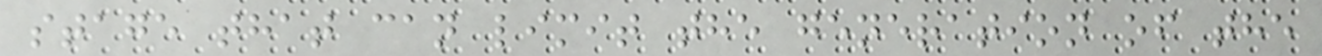stage that can limit the generation of the
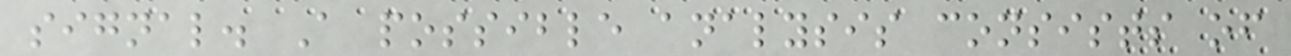signal. A possible analysis consists of
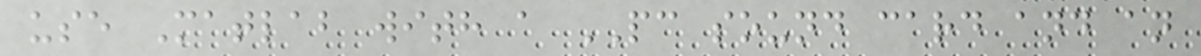use Matlab with a PC sound card and an
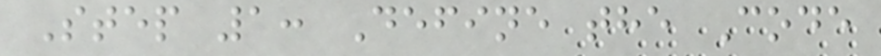Step 1: Define the Code
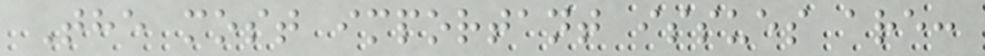The most important issues are:
